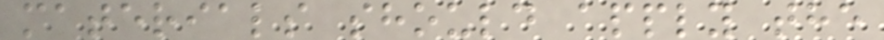materials should apply the
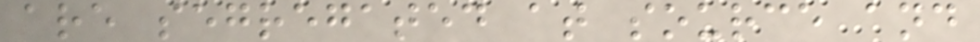are segregated at source and
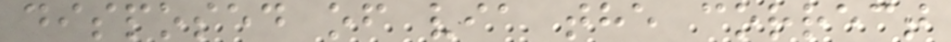disposed of via the correct
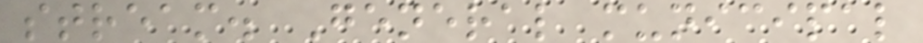stream. General municipal
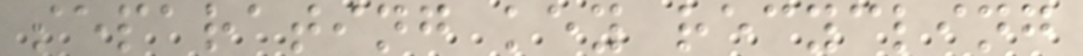separating key recycling
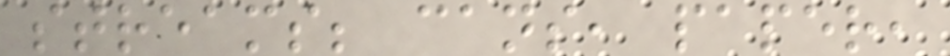streams; cans, paper,
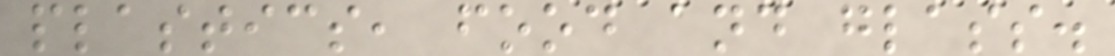plastics, food and glass.
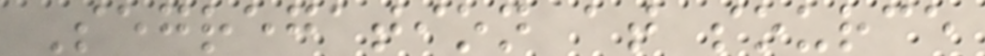Segregation at source
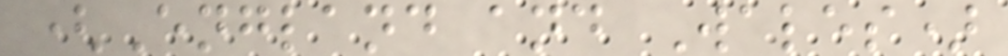(England and Wales)
